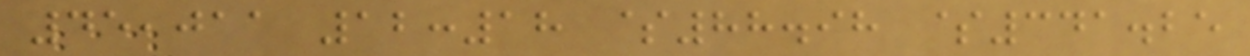45,011 12:18 $88.98 $341.25
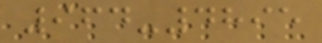964-4895
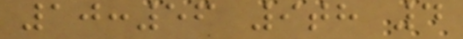10:56 9th 4
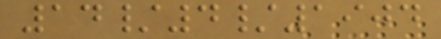14/4/1904
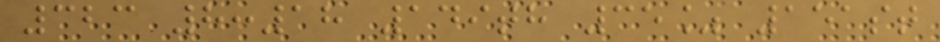323 8:18 149th 35% 151st
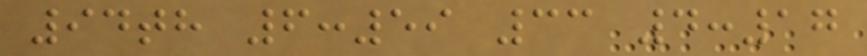94th 6:59 33 4:17
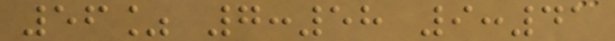56% 7:58 9:41
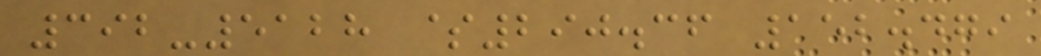392-5128 $290.36 152.479
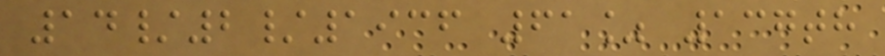14/2/1936 61% 137th
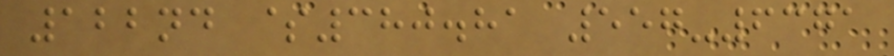122nd $380.81 557-6371
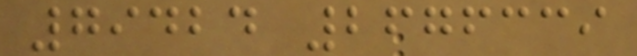79424 2676339
